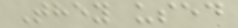They used
